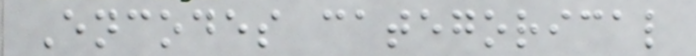Encodes categorical
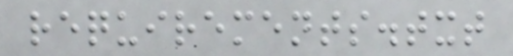requirements.txt
